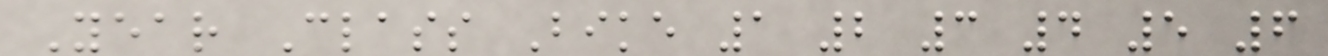Year Class Bike 1 2 3 4 5 6
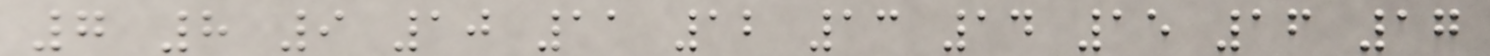7 8 9 10 11 12 13 14 15 16 17
